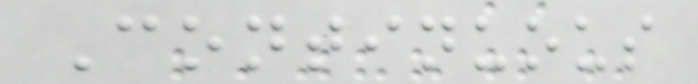Continuous
